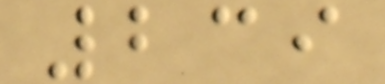239
